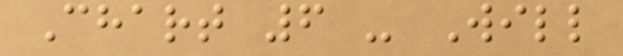Chart 6 - Will
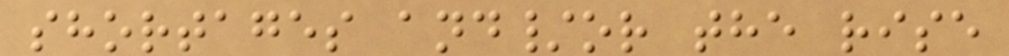shortages and/or the rise
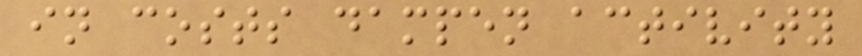in costs dampen activity
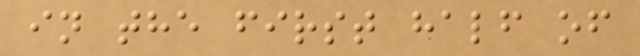in the first half of
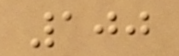100
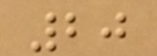20
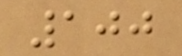100
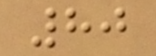80
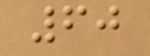60
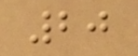20
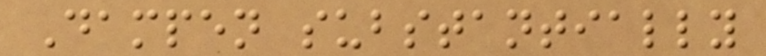Dampen substantially
